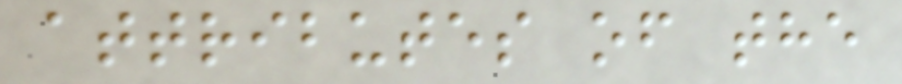attributes of the
